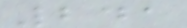241
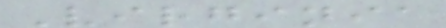Virginia
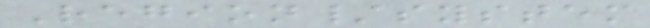Region/system
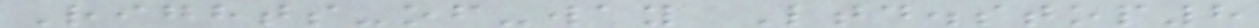Rights-of-way Ltd.stop8
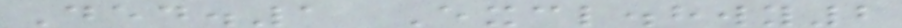Ded.1 Excl.hwy2
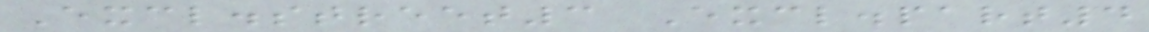Excl.street3 Excl.part4
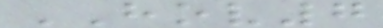HOV7
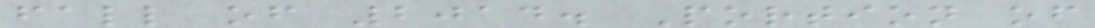fall of 2014. Portion of
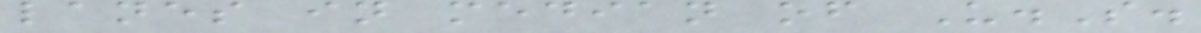lanes in median of U.S.
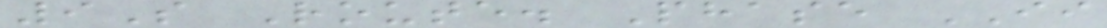9S Route. Phase II
